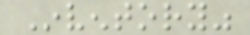Inventory"
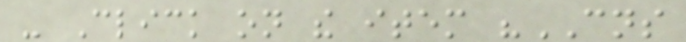- Click on the item "CNS
